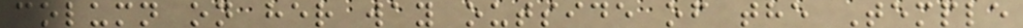column on her way outside of the Temple
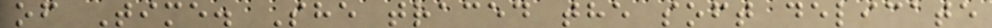of Time. She traced the soft delicate
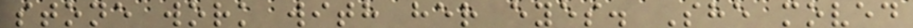stone work with her eyes. She moved
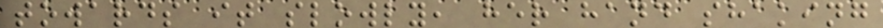towards it slowly, her hand shaking
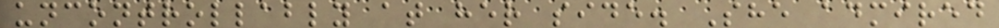uncontrollably at her side. She admired
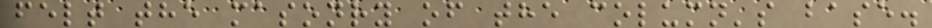felt the masonry of the column's base.
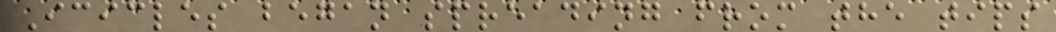Icicles began spreading from the tips
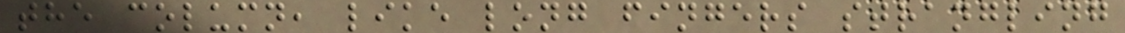the column, like long fingers strangling
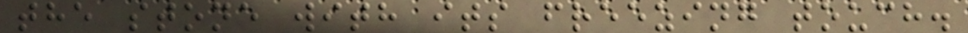the stone with its freezing touch.
